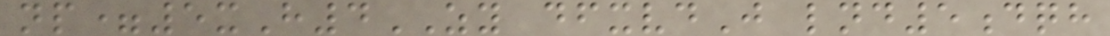np=5xH4ZY dfxvdJ lnd5dqh
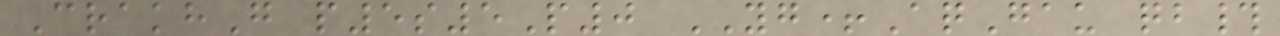CrakhG p5s5P0 YG+AqGau qb#
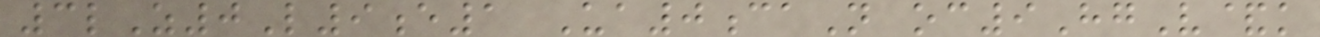3lZ0L9e1 Ua0caN oc9HgV&k
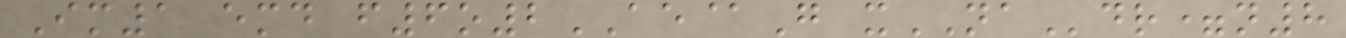Im1 emd f6o2AE@G xNAdr=n8
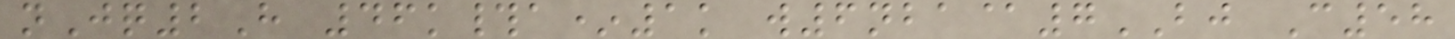nJq2H 46k#a*1k w6nba@7BJ C58
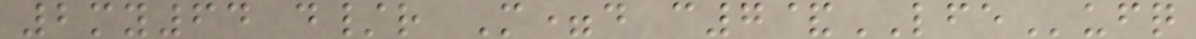2my64 d/r M=d c7&LFEufq
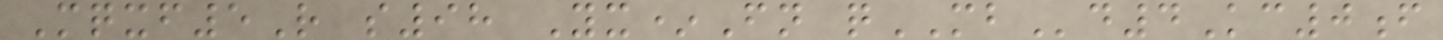Mqxf5R s98 Yx*Fn qMBd4Kc0f
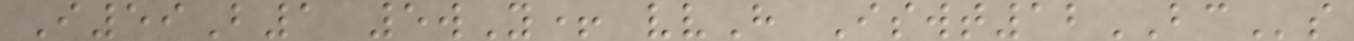I59B1 5wY+ vvH Iswt12BCs
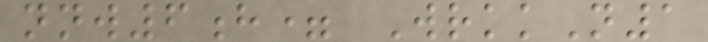nnw6h= WrkkN1
